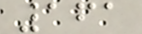161
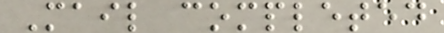Mail completed
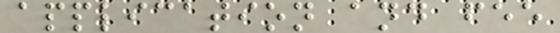application and fee
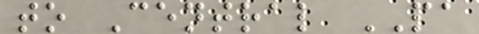to Central PA
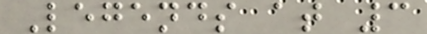Legends at 3
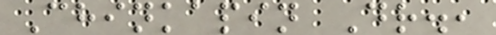Chinkapin Dr.,
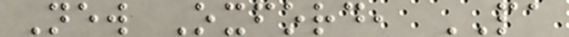New Oxford, PA
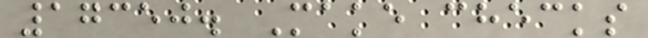17350. Make checks
